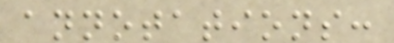annotations:
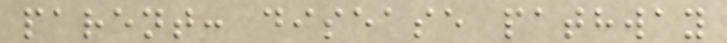parent: disease pathway
